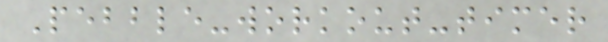Pebble-workout-timer
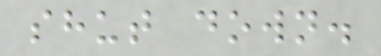shut down.
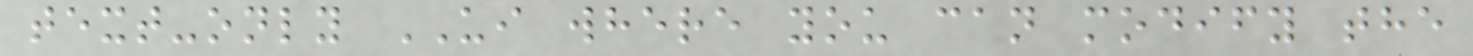text-only UI where you can modify the
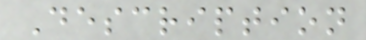Description
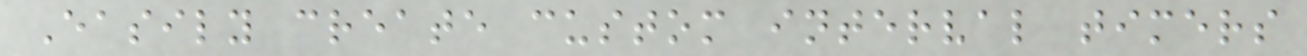Easily create custom interval timers
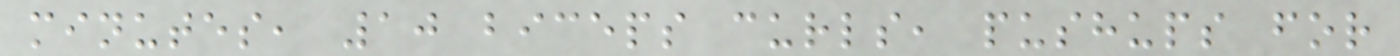minutes, 10 biceps curls, pushups for
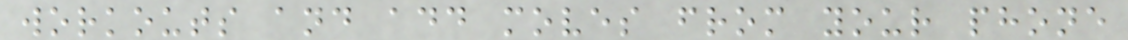workouts and add moves from your phone
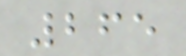265
